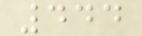444
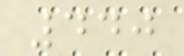440
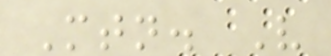Mtn. V
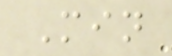Min
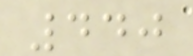440
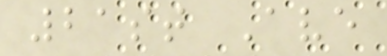21st Ave
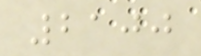2100
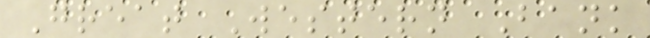Great Western Bank
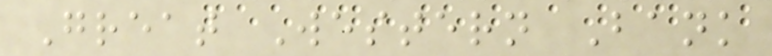Great Western Bank
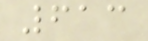613
